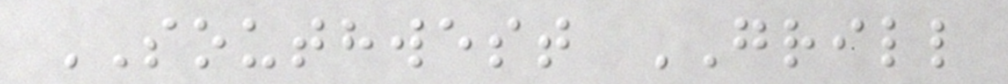SOUTHWEST GRILL
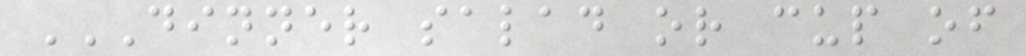DINNER SALAD OR CUP OF
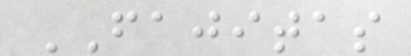FAJITAS
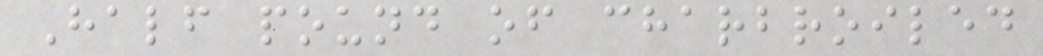Half pound of charbroiled
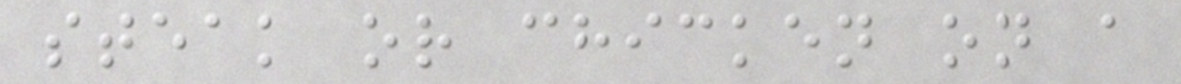steak or chicken on a
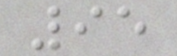95
